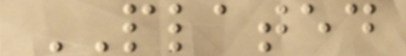PLATED
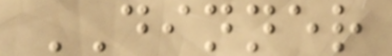DINNER
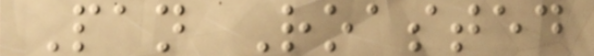Pan Roasted
